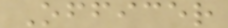Officer
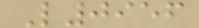L0956
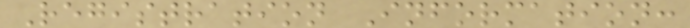Registration Information:
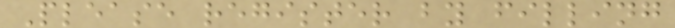Please register by filling
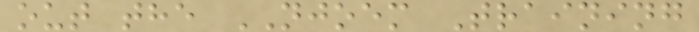out the NJOEM Training
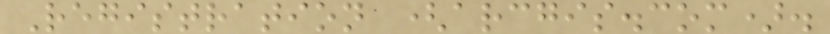Registration (arcgis.com).
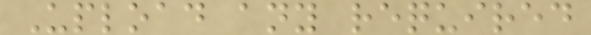Upload any required
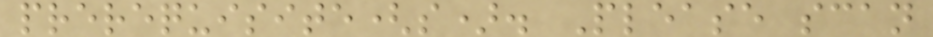prerequisite(s). Please scan
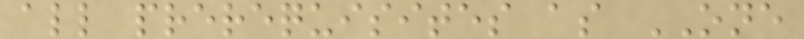all prerequisites as ONE
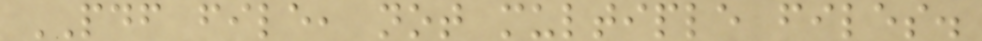PDF file, not multiple files.
